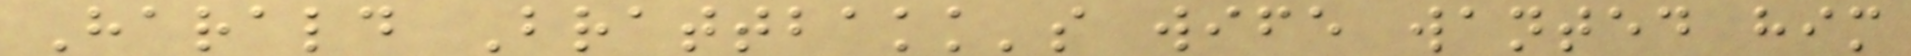Harald Brattbakk's wife wanted him
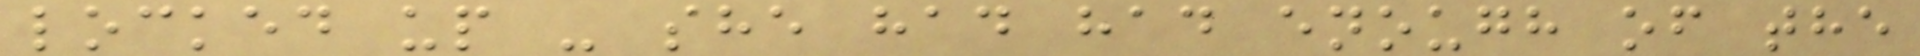locked up - she had had enough of the
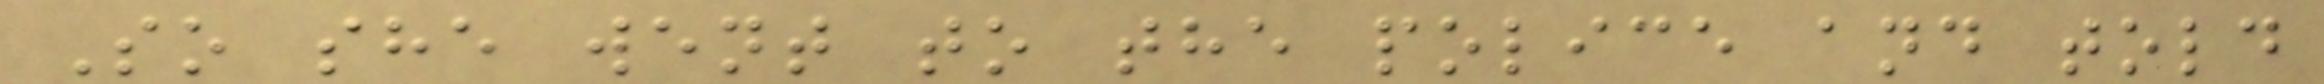So she went to the police and told
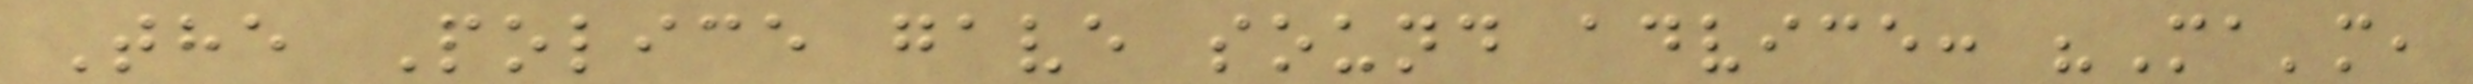The Police gave sound advice: "Ma'm,
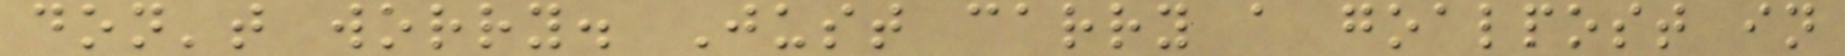don't worry. Just carry a goalpost in
